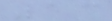13
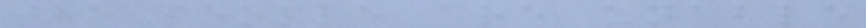the people are unable
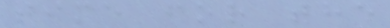time for the
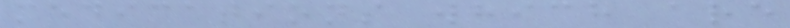medications which are
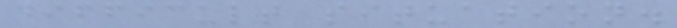difficult situation.
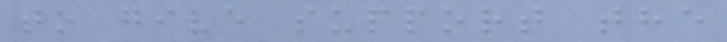to give support the
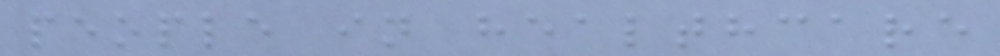people in healthcare
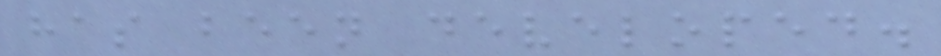has been developed.
